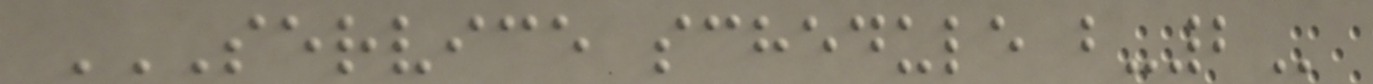SERVICE SCHEDULE B-2
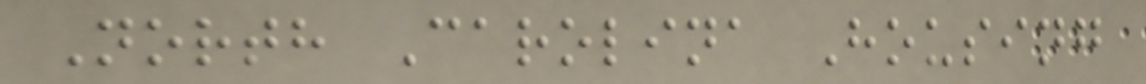North Carolina Housing
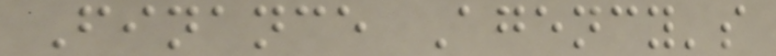Finance Agency's
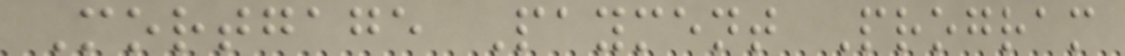Mortgage Payment Program
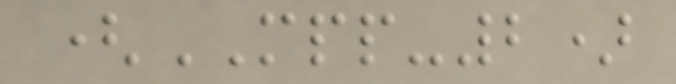(MPP-2)
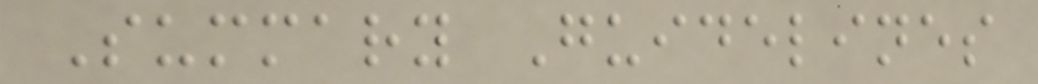Summary Guidelines
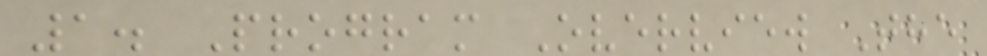1. Program Overview The
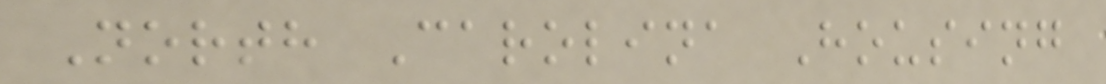North Carolina Housing
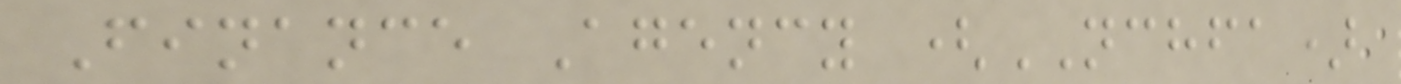Finance Agency (NCHFA)
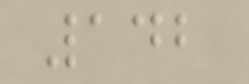142
